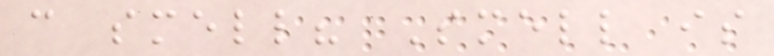can smell? Smell is
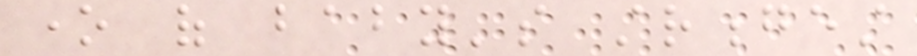one of baby's strongest
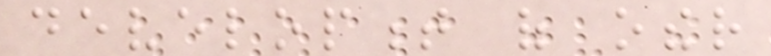development of other
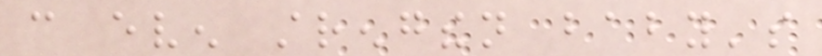can even strengthen baby's
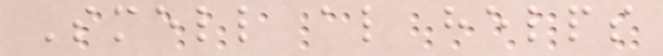Smell also helps
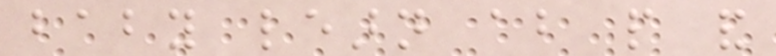baby learn about people and
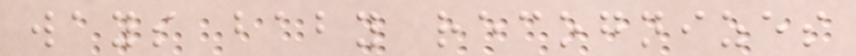ways baby recognizes
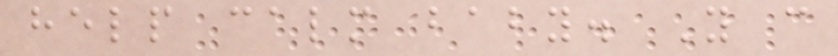help calm baby. You can
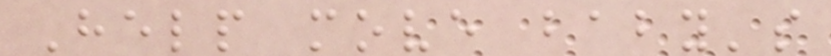Help move baby's
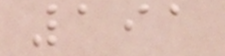191
